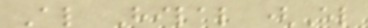Al Hilal (El
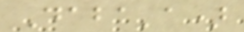Daba'a)
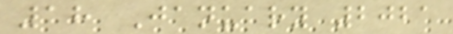18 January 2021
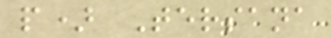p) Tersana
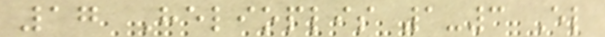17 Helioplis 1-3 El
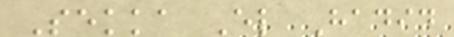Sekka El Hadid
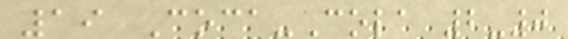19 Coca-Cola 2-0
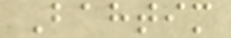Bahtim
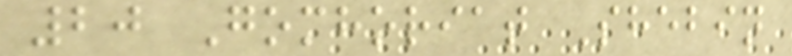20 Gomhoriat Shebin
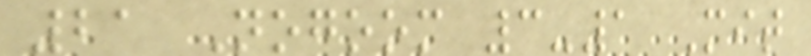21 Nogoom 3-1 Mit
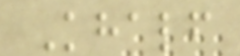Khalf
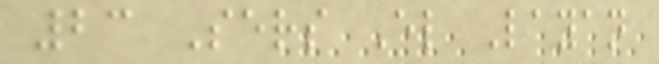23 Sers El Layan
